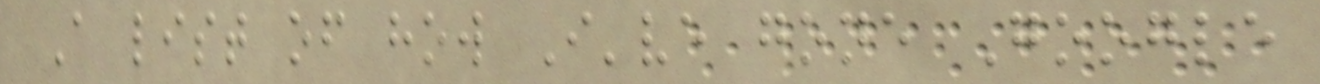A list of how I've gone Google
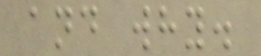and why.
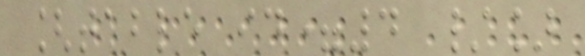[table id=4 /]
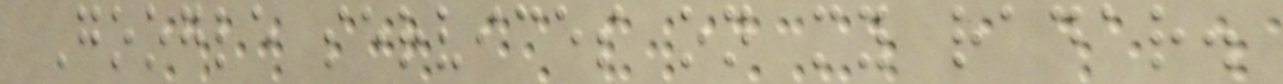Google services on my radar.
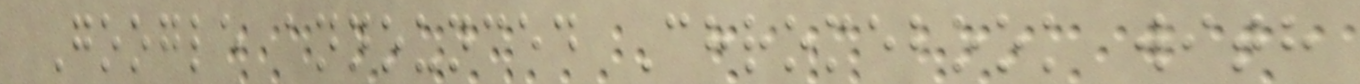Google announced Chromebook with
